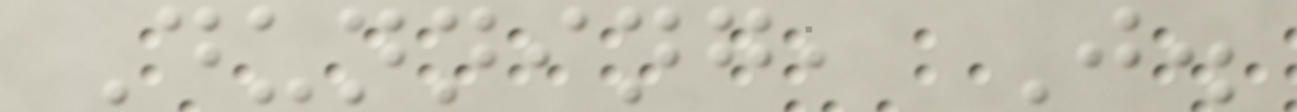Dunning, J.
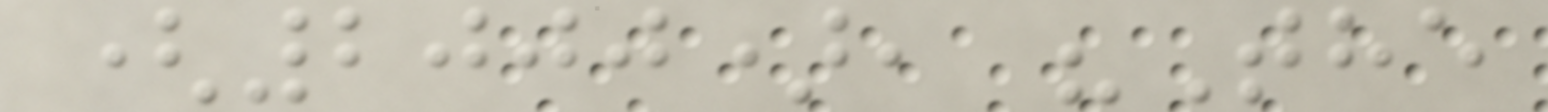(2000), "The
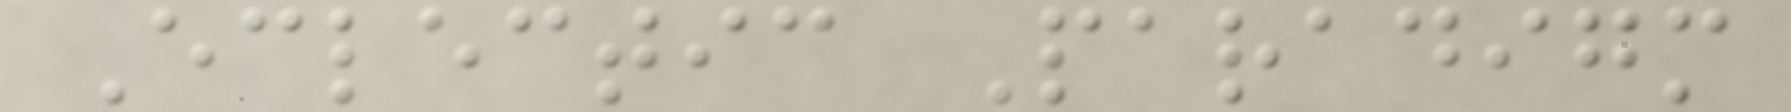Eclectic Paradigm
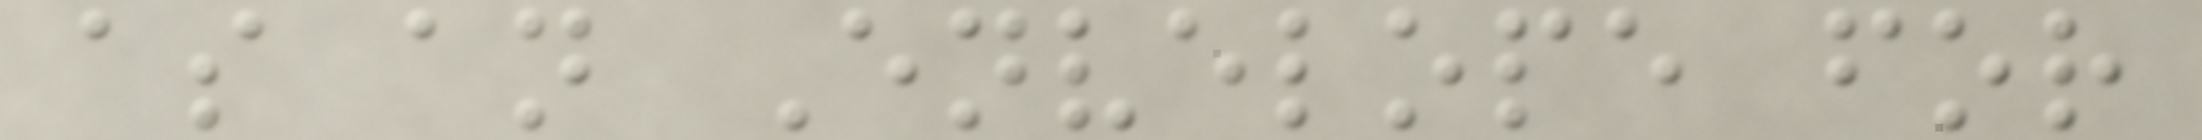as an Envelope for
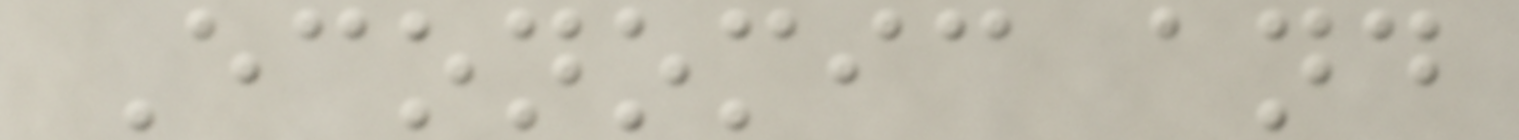Economic and
